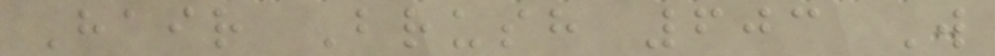Hair Brush 603 W
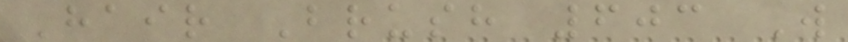Hair Brush 603 W
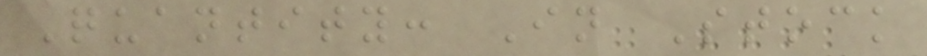Quantity: In Stock
